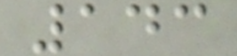143
